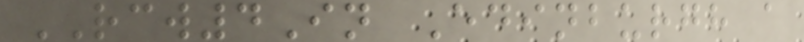RCW4In Edinburgh a
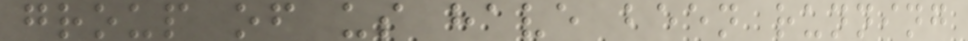group of us have been running
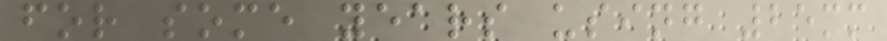for some years using 25mm
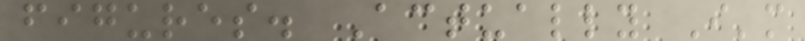figures. Actually I'm
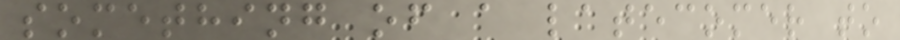something of a latecomer to
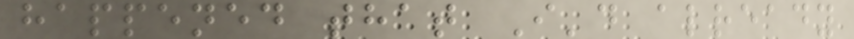happened that I'd already
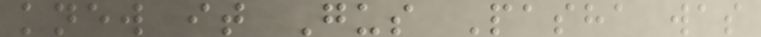knew it Gus Pasha was
